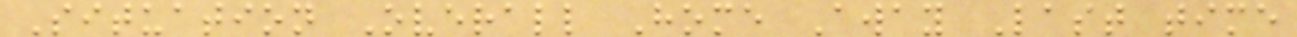Situation Overall Home Away Last time
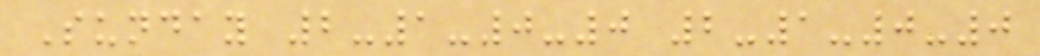Sunday 2-1-0-0 2-1-0-0
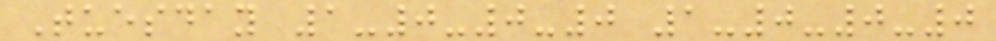Tuesday 1-0-0-0 1-0-0-0
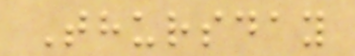Thursday
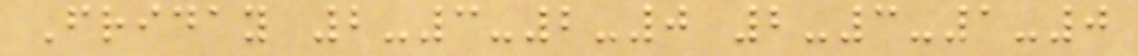Friday 2-3-2-0 2-3-1-0
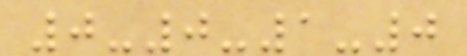0-0-1-0
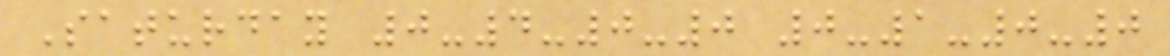Saturday 0-4-0-0 0-1-0-0
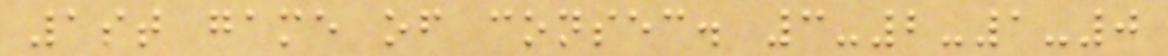1st game of consec. 3-2-1-0
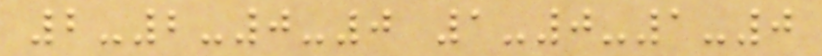2-2-0-0 1-0-1-0
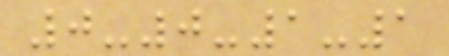0-0-1-1
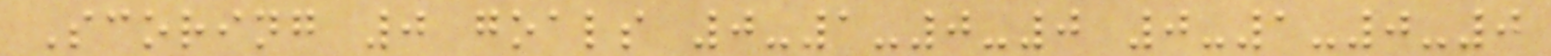Scoring 0 goals 0-1-0-0 0-1-0-0
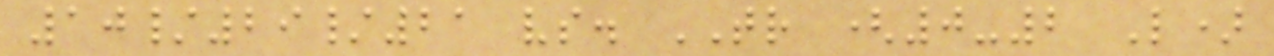10/29/21 vs. TR (0-2 L)
